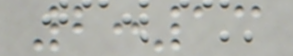2:13
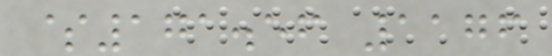$171.56 1176
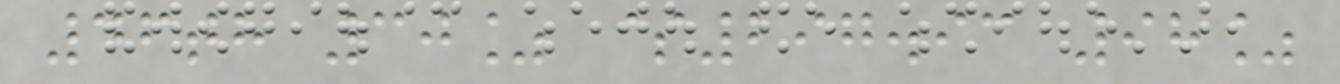46th 30% $297.93 98%
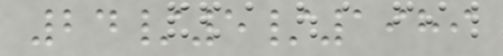24/5/1989
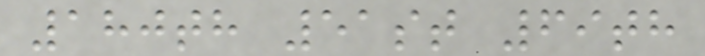180th 51st 69th
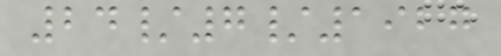24/7/1927
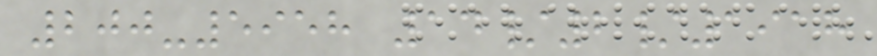200-5958 14/2/1918
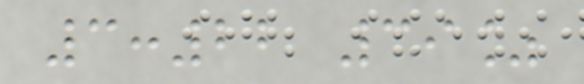3:22 39%
